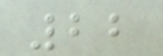22
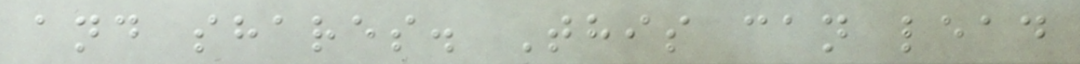and shares. This can lead
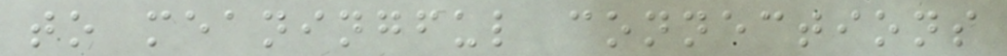to meaningful connections
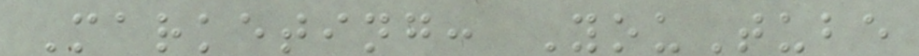Marketing: YouTube
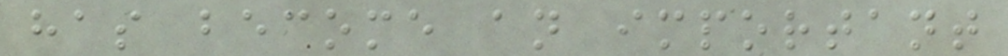has become an important
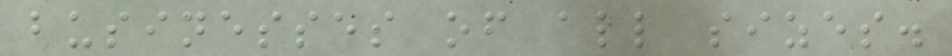businesses of all sizes.
